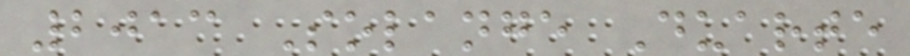2013 Solange Duarte
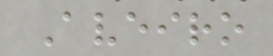Aveiro
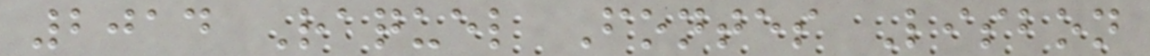2014 Raquel Fontes Lisbon
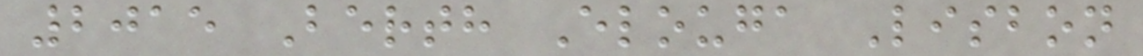2015 Berth Elouga Lisbon
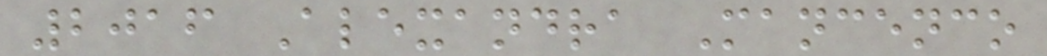2016 Alexandra Mancenco
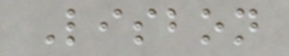Lisbon
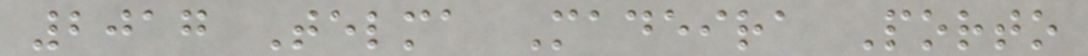2017 Telma Madeira Porto
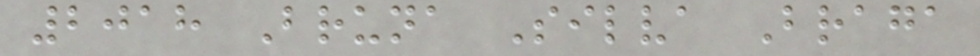2018 Bruna Silva Braga
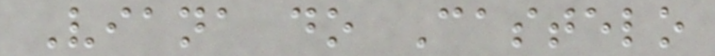Viana do Castelo
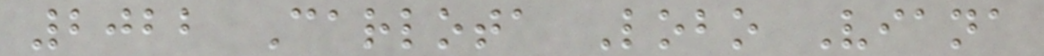2022 Carlota Lobo Viana
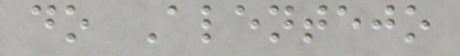do Alentejo
